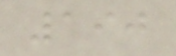190
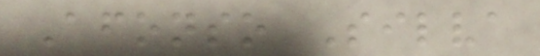Afonso Silva
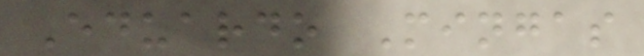Eduardo Mingas
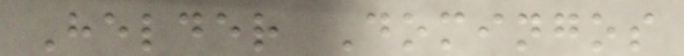Helder Domingos
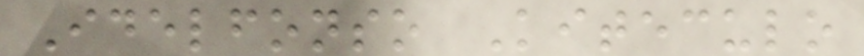Idelfonso Kiteculo
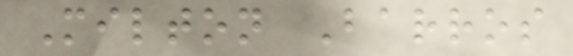Milton Barros
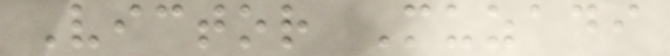Victor Muzadi
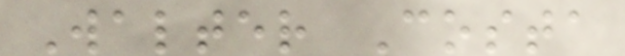Walter Costa
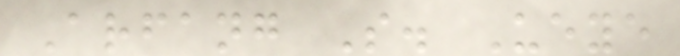Arfang S. Ueye
